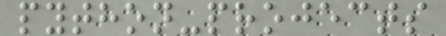python-projects
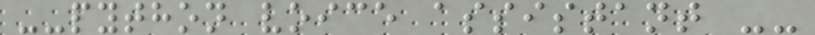--python voice assistant --
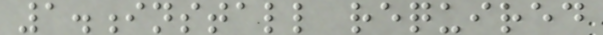1.install required
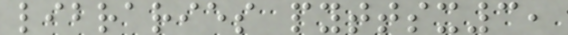libraries pyttsx3,
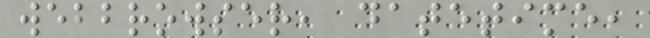webbrowser, datetime,
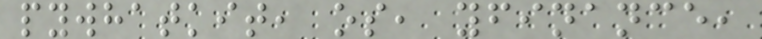pywhatkit, os, yfinance,
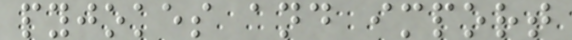pyjokes and import
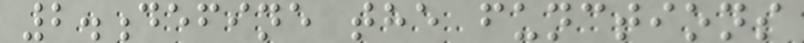2.define the functions
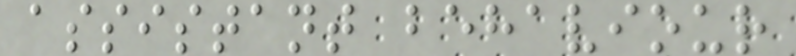assistant behaviour
